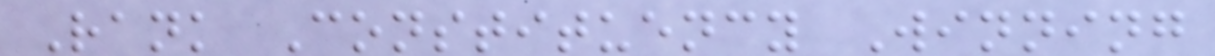Rank Constituency Winning
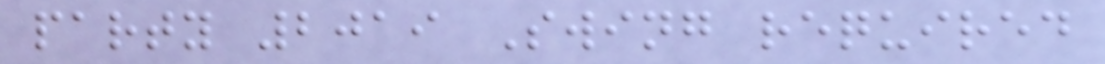party 2019 Swing required
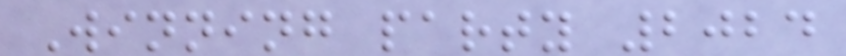Winning party 2024
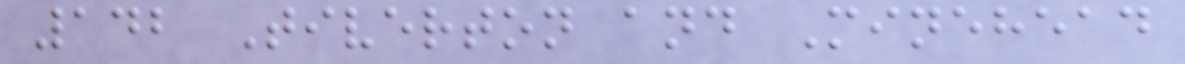142 Tiverton and Minehead
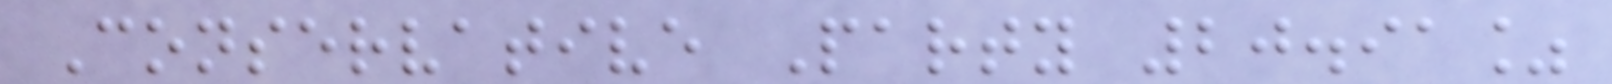Conservative Party 20.91%
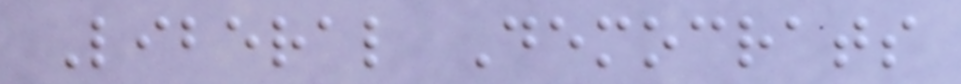Liberal Democrats
